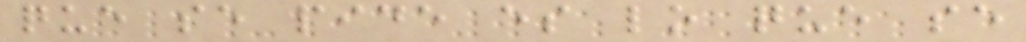que se pide es lo que se
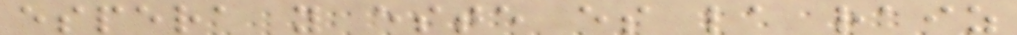espera y este es la raiz
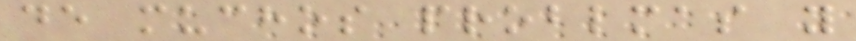de muchos problmas y
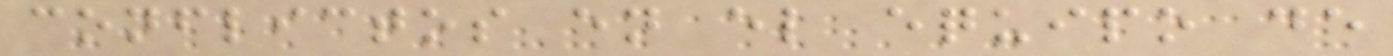conflictos en el equipo de
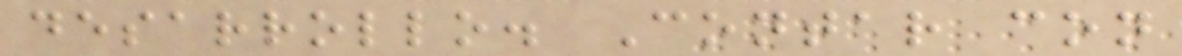desarrollo. Contar con
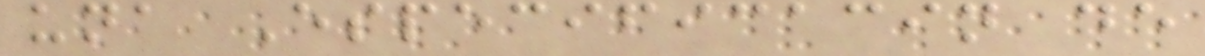una Especificacin de
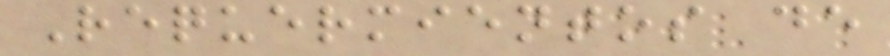Requermientos de
